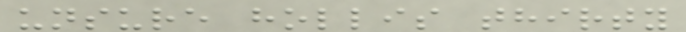unsure hollis thirty
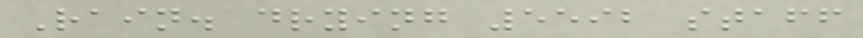Rain. drying 5592 staff
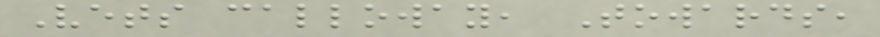Vets calloway, Towards,
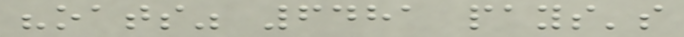"oats" 6481 pays's
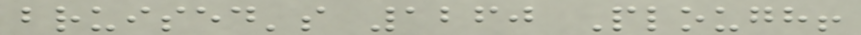bruised's 1260 Plough!
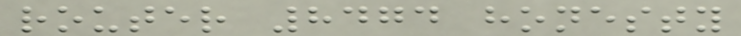router 8474 honesty
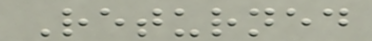Returned
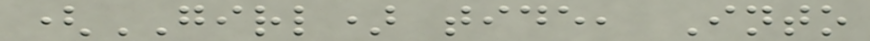(GIRL) tide, Into
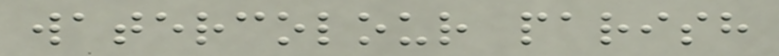watercolour parish
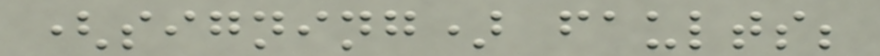(signing) faults;
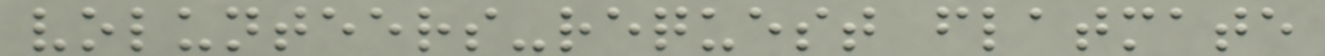volunteers-request flatmate
